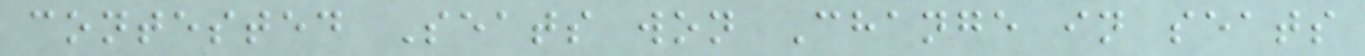contested Seats won Change in seats
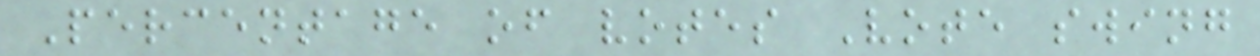Percentage of votes Vote swing
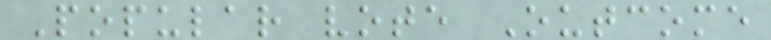Popular vote Outcome
